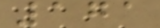171
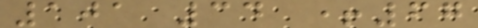101 34 +67
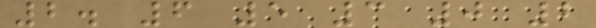2. 6 5 3 0 2
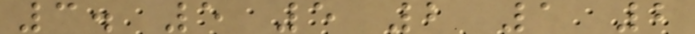3. 5 5 2 1 2
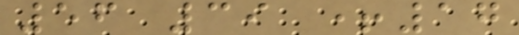56 39 +17
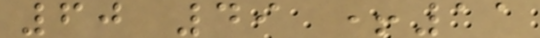60 49 +11
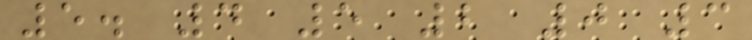5. 4 5 2 0 3
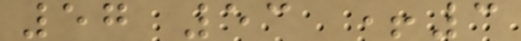57 53 +3
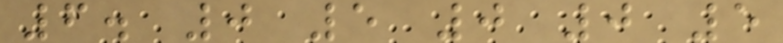6. 0 5 0 0 5
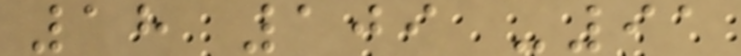18 109 -91
